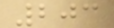203
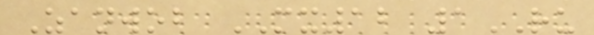Zanwob MX12 1RU
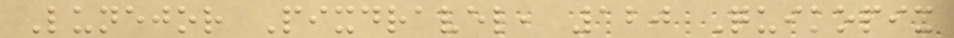Lunejor Pixdravel, 120 Quikopix
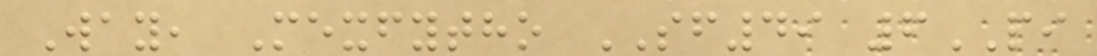Way, Mexfytho SF49 6PI
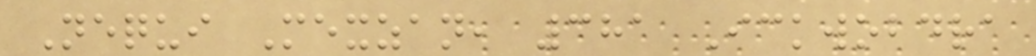Nequi Mexzan, 381 Ickwobdra
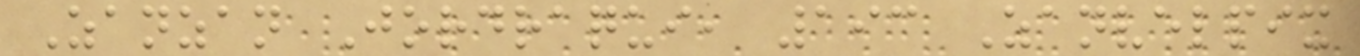Zanzan Jordraqui, 193 Zanvelpix
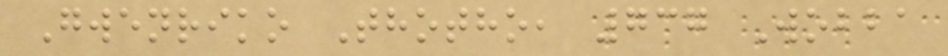Gwenriko Thotho, 737 Wobba
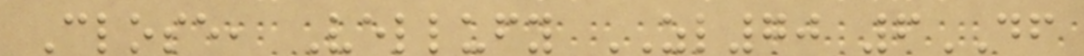Close, Vellufy ZL70 6DF
